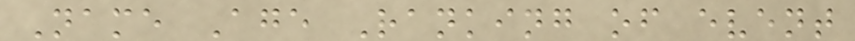Name Age Ranking of event
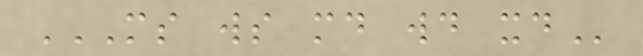MS WS MD WD XD
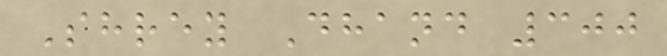Shrey Dhand 300
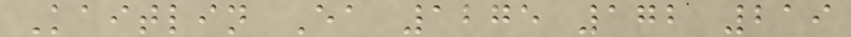Kaitlin Ea 1275 172 219
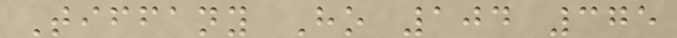Tiffany Ho 104 375
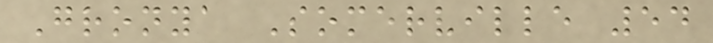Gronya Somerville 54
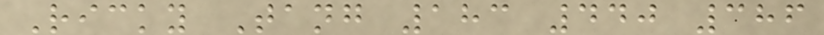Ricky Tang 183 440 386
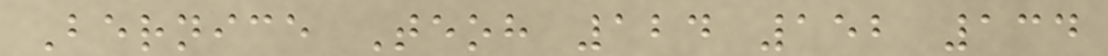Bernice Teoh 124 152 134
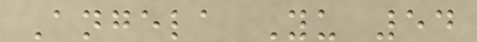Angela Yu 54
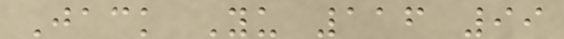Jack Yu 116 99
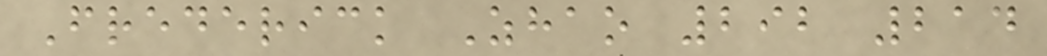Frederick Zhao 292 214
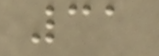31
